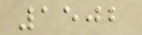1502
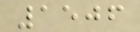1506
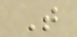T
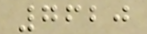7620
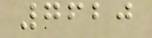7620
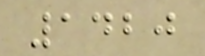1420
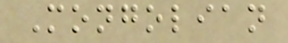Mongolian
